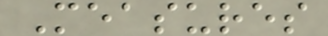Measures
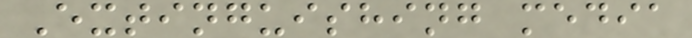Extinguishing media
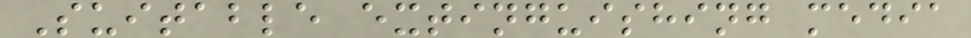Suitable extinguishing media
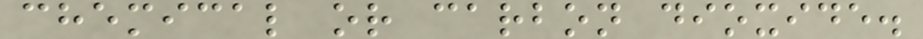chemical or carbon dioxide.
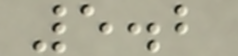5.2
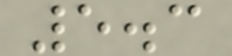5.3
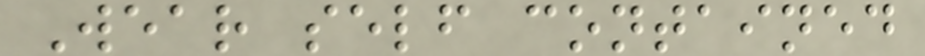Wear self contained
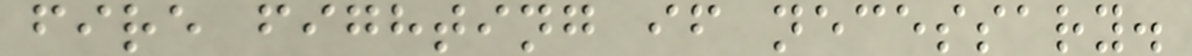fire fighting if necessary.
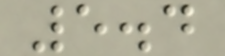5.4
